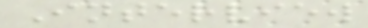Interview
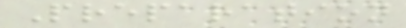Preparation
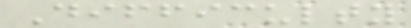Difficulty
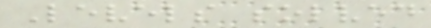Levels solved
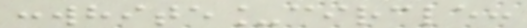:white_circle:
